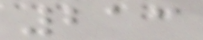213
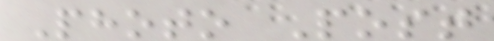Photo Post
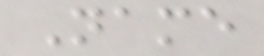Name
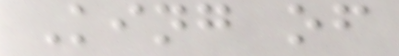King of
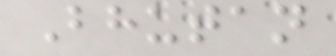Bhutan
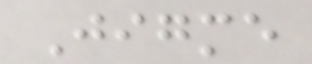Jigme
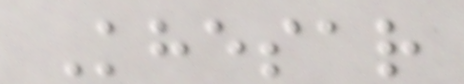Khesar
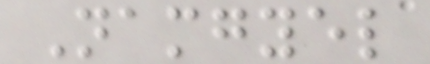Namgyel
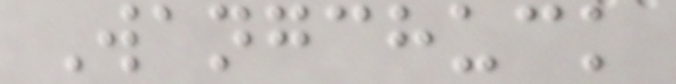Wangchuck
